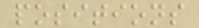positions
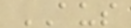AUS
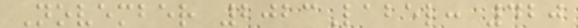November 2023Label: 420
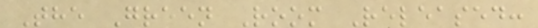The Green Room Released:
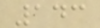143
